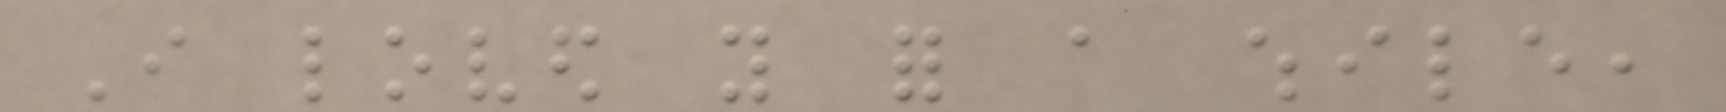I loved you for a while,
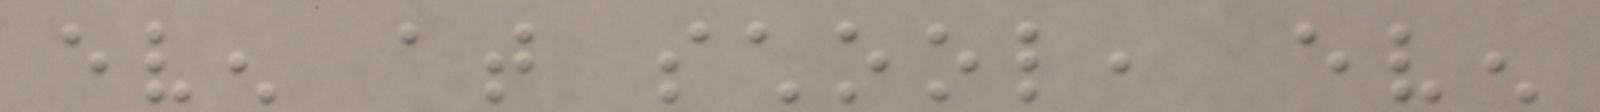even at school, even
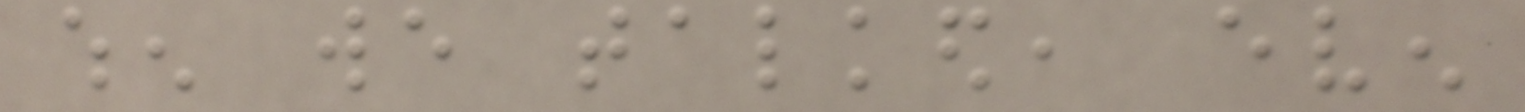when we talked, even
